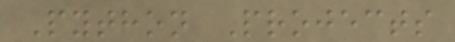Python Projects
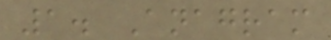1. Anagram
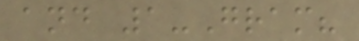and 1-Gram?
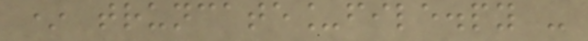* truncate_file.py -
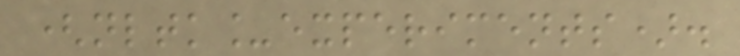(nltk_experiments).
